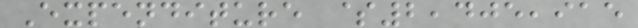Expenditure $2,405,915
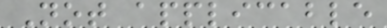Not applicable
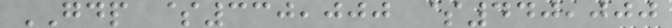GDP $330,000 $440,000
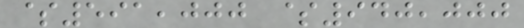$591,000 $940,000
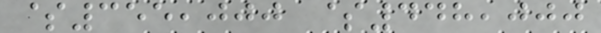$355,000 $448,000
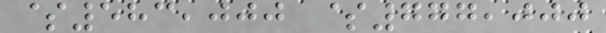$583,000 $777,000
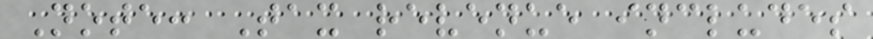Note: Tax revenue includes
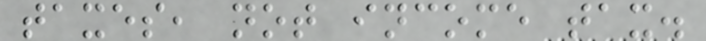taxes, not income tax.
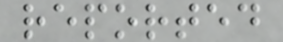reported
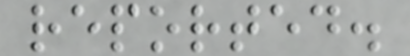reported.
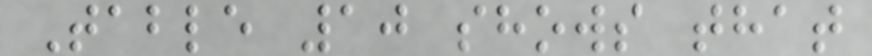Table 10 shows that
